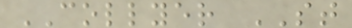COLLYER ST
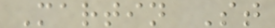Martin St
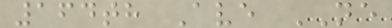164th Ave NE
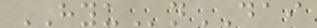HYUnDAI
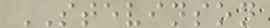STEVINSON
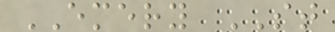EMERY ST
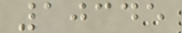10345
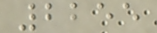2255
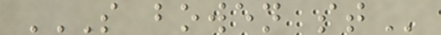S BOWEN ST
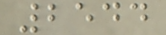2544
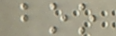boo
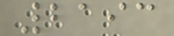2193
